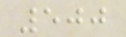500
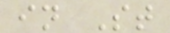in St
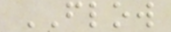FLOW
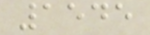1545
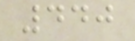440
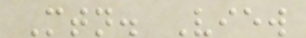Mtn. View
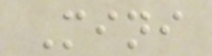Mini
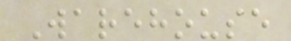Warehouse
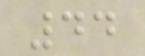44
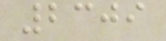2309
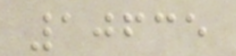10635
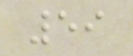59
